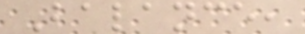Balance,
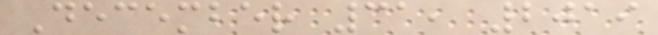December 31, 2019
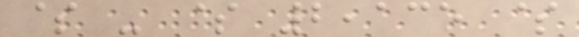$ - $ 2,135 $
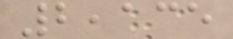2,135
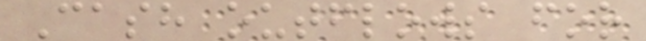Cash outflows for
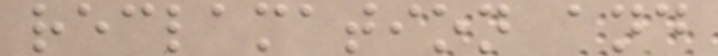reclamation and
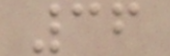36
